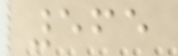565
